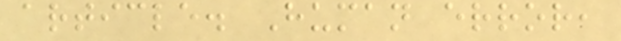article. Human error,
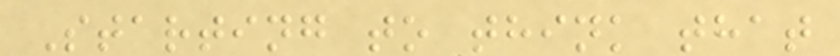Starting to think that
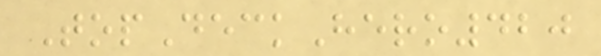TopDeckHero420
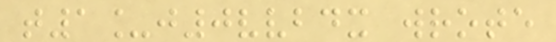t1_j0vvbdx wrote
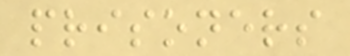prisoners
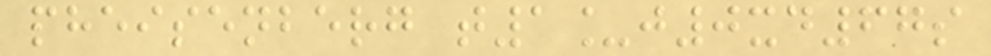pheisenberg t1_j0xd67s
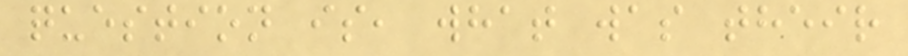question is, what was their
